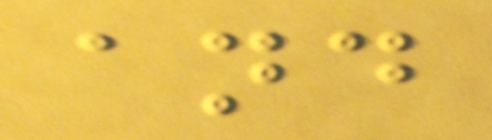and
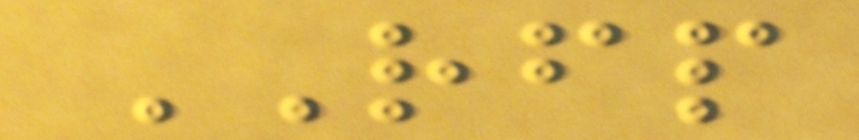RFP
